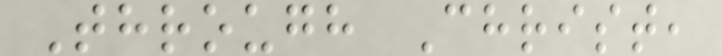Through Christ,
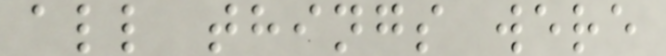all things were
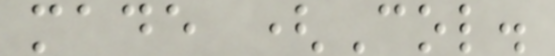made (Col.
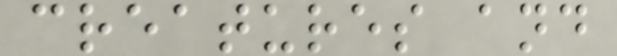creatures and
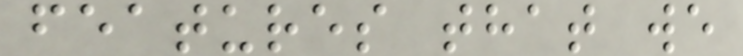features that we
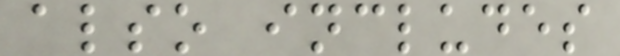also includes
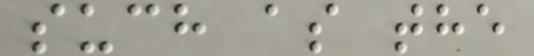such as the
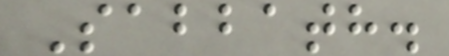Sabbath.
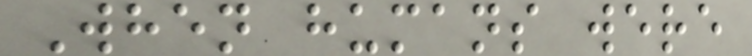When humans were
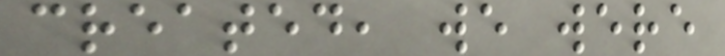created, we were
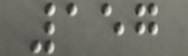157
